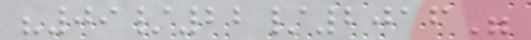"09/22/2016"
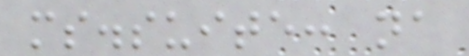ms.suite: na
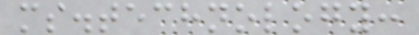ms.technology:
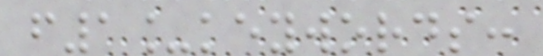f1_keywords:
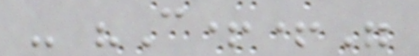- "C++"
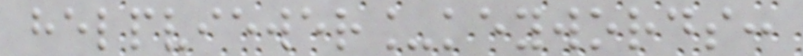helpviewer_keywords:
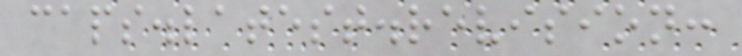caps.latest.revision:
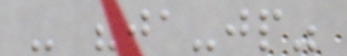- "ja-jp"
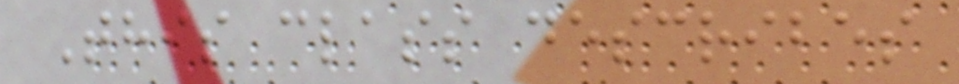This class describes
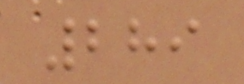289
